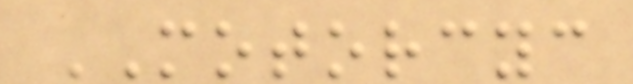MOTORCYC
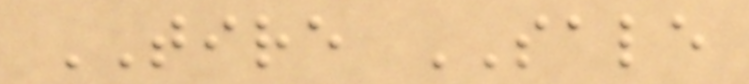TIRE SALE
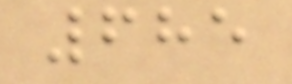685
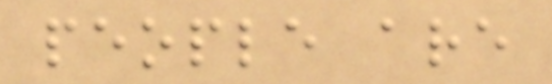people are
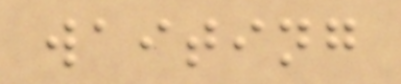waiting
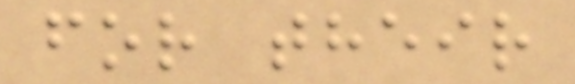for their
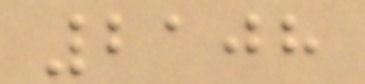2108
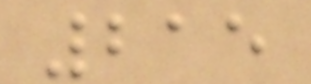215
